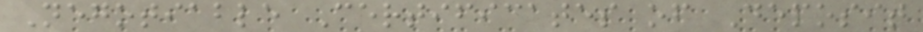Negotiable Certificates of Deposit
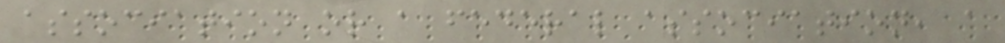association or a federal association, a
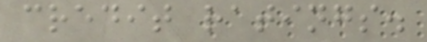credit ratings.
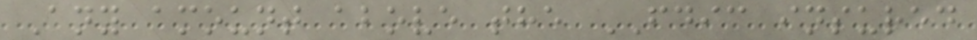Any amount above the FDIC insured
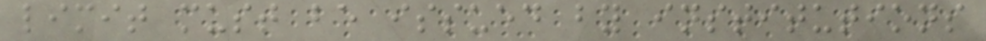limit must be issued by institutions
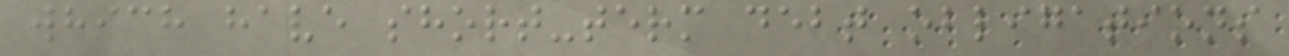which have short-term debt obligations
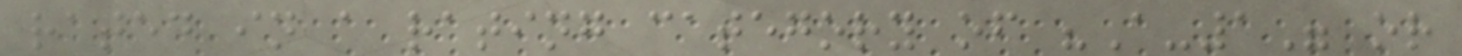rated in a rating category of "A-1" or
